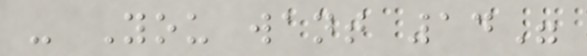- You want 14"
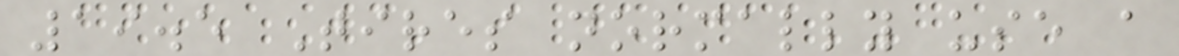19.5 Tires normally use a
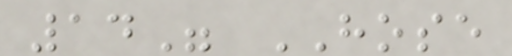14" HOSE
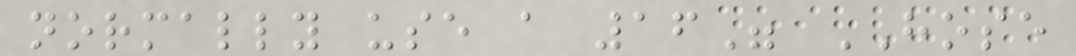normally use a 16" HOSE
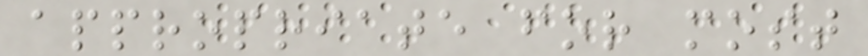appropriate for most
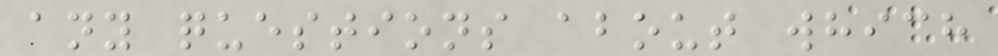any questions about which
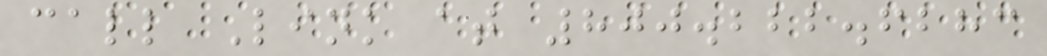call Link at 800.222.6283
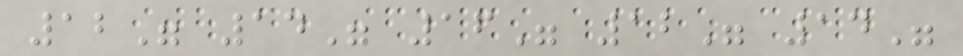12" 14" 16" 12" 14"
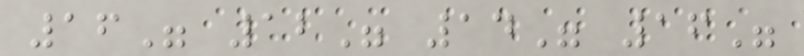16" 12" 14" 16"
